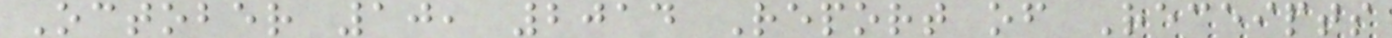October 10, 2014 Report of Receipts
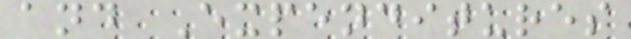and Expenditures
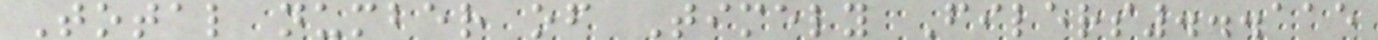Total number of Timely Filers...115
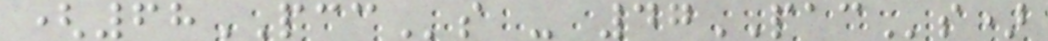(68PCCs - 47PACs)
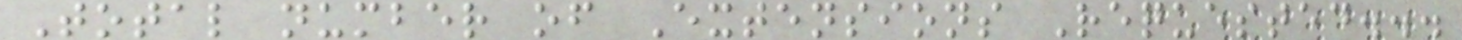Total number of Extensions Requested...
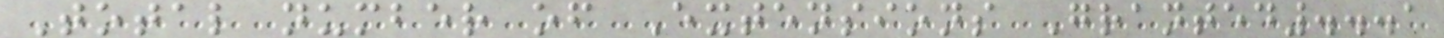Total number of Extensions Granted...1
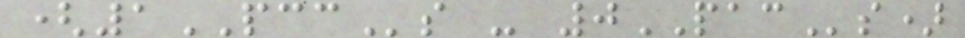(1PCCs - 0PACs)
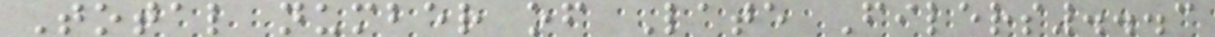Total number of Late Filers...3
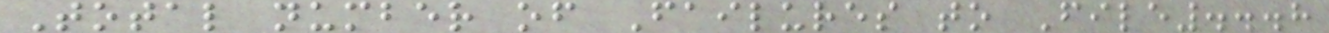Total number of Failures to File...8
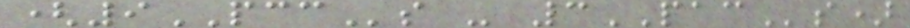(9PCCs - 3PACs)
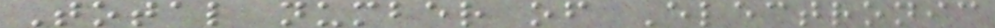Total number of Electronic
